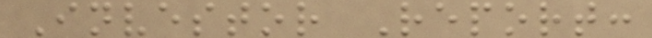Investor Report:
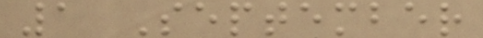1 September
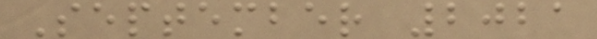September 2021
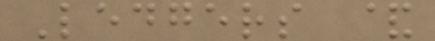Ledgers &
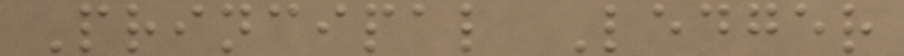Principal Ledger
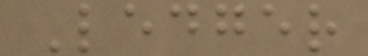Ledger
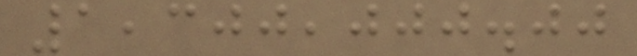1,300,000.00
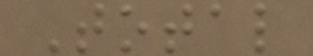Total
